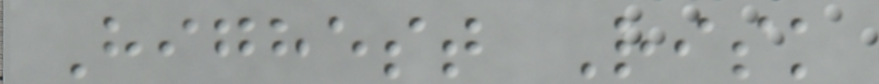Highest Risk
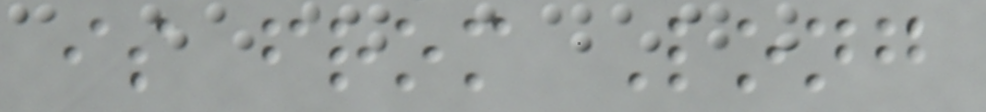is from Long
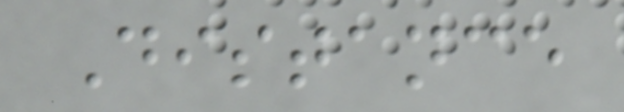Distance
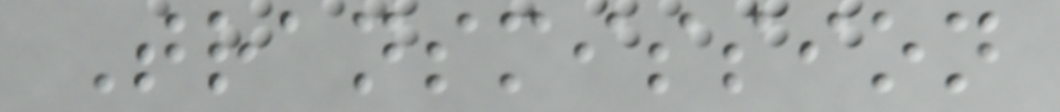Transmission
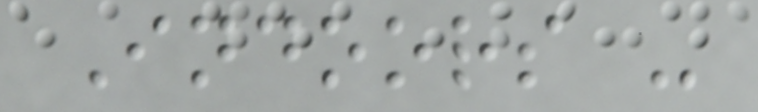Indoors -
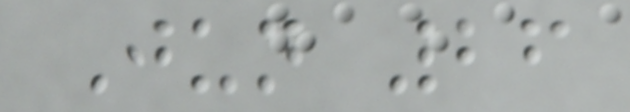Jun 26
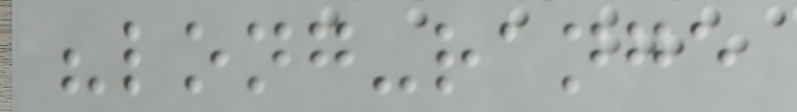"long-range
